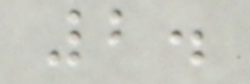2.
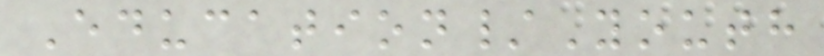Education/Youth
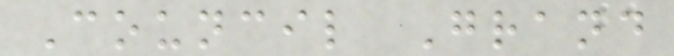Council Grand
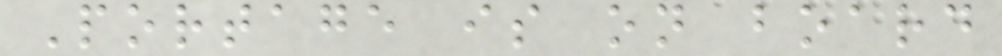Portage is on board
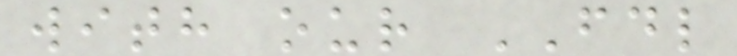with our FDL
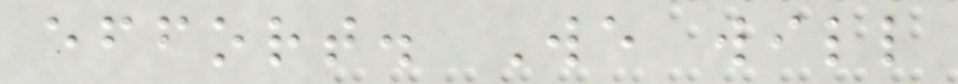effort. We will
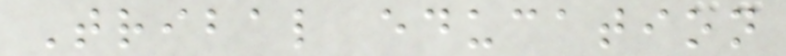Tribal education
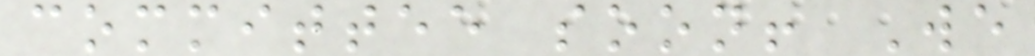committee soon! We
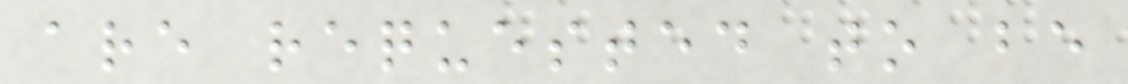are requested to be
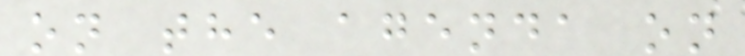on the agenda on
